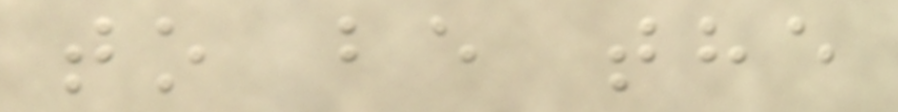to be the
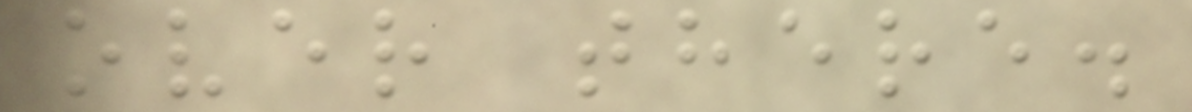over there.
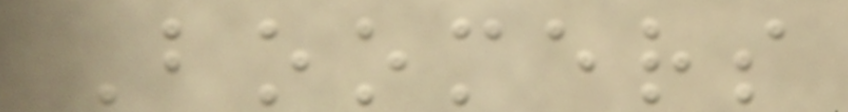Boomers
